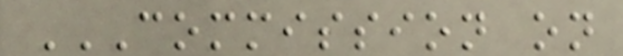COMMISSION ON
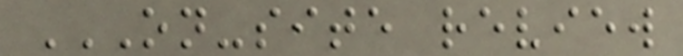ON-SITE REVIEW
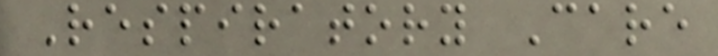Respiratory Care
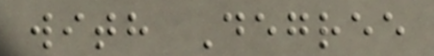with Degree
